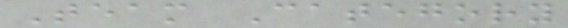Team Category
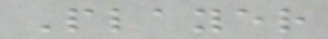Player
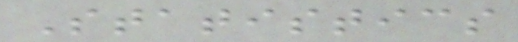Statistics
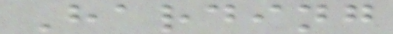Harding
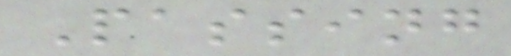Passing
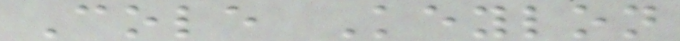Cole Keylon
